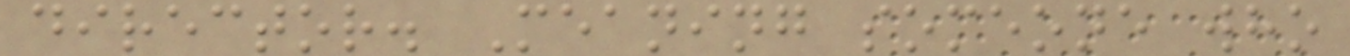director. Meaning someone who
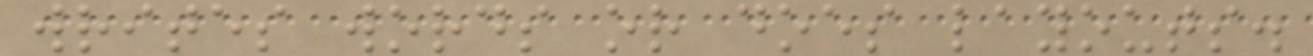writes words or does layouts.
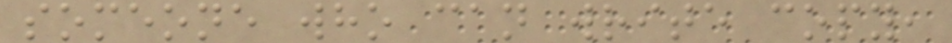someone who can write copy,
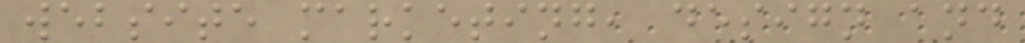website marketing, design and
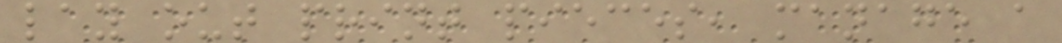lay out print pieces, manage a
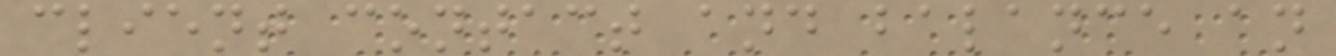client contact and balance an
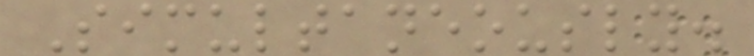Simultaneously.
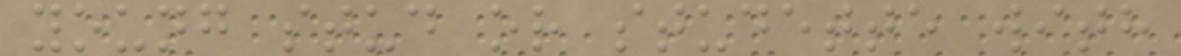young stud or studette with
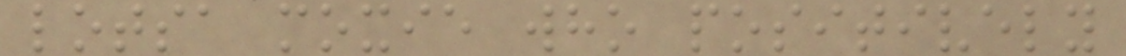lotsa moxie who positively
